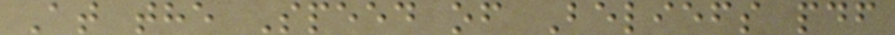At the Speed of Beliefs pdf
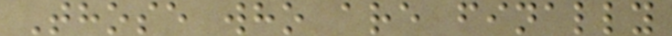Those who are finally
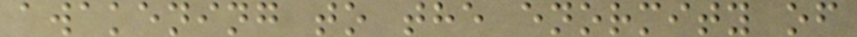awakening to the enormity of
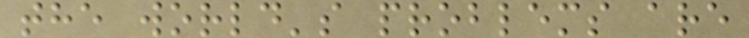the world's problems are
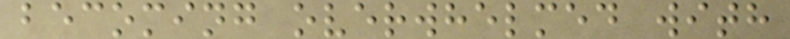becoming overwhelmed with
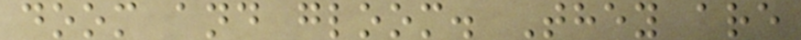doom and gloom. They are
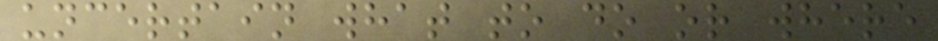uncertain what to do or where
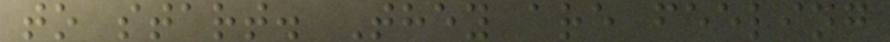to start. They are feeling
